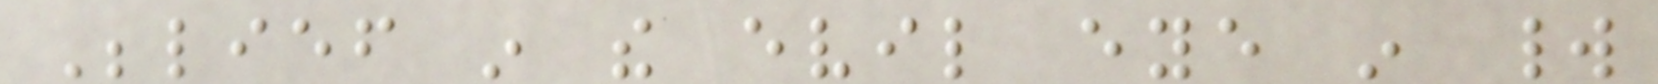Belief in the evil eye in world
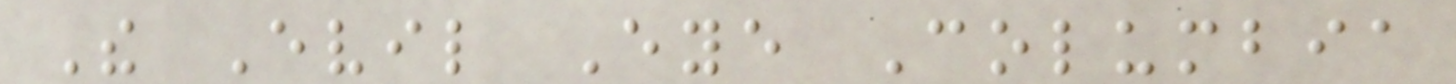The Evil Eye Columbia
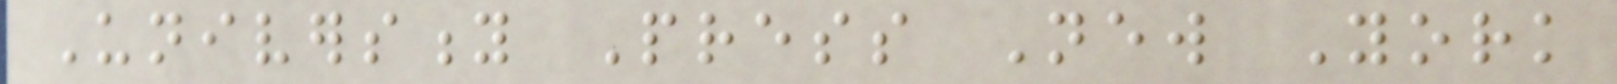University Press New York
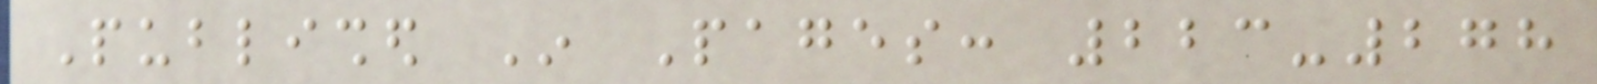Published In Pages: 223-278
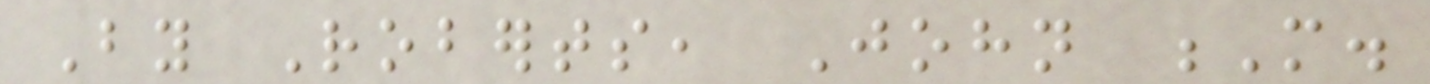By Roberts, John M.
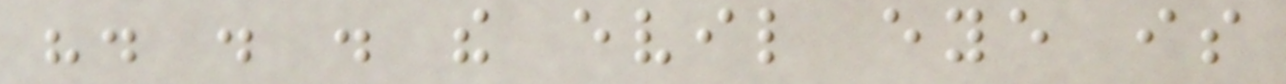". . . the evil eye is
